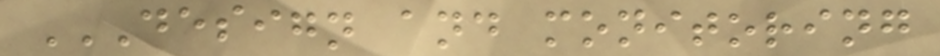DESIGN AND MONITORING
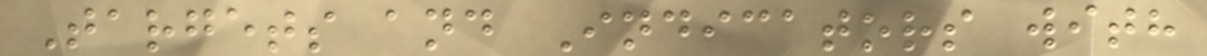Targets and Indicators with
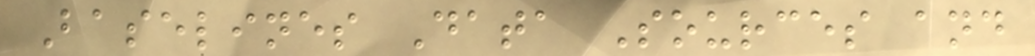Baselines Data Sources and
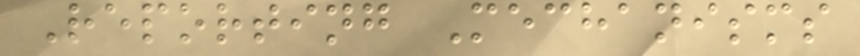Reporting Mechanisms
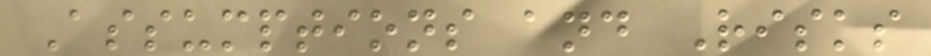Assumptions and Risks
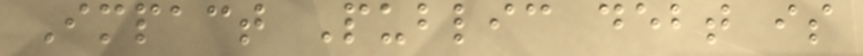Impact Public debt is
